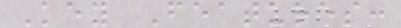Key Features:
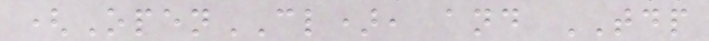(OpenCL), and TDP
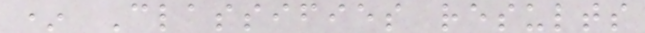* Classifies results
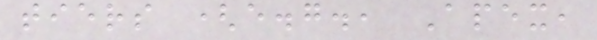tiers (e.g., Apex,
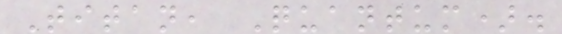Titan, Quantum).
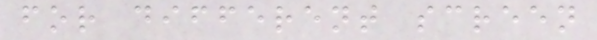for different screen
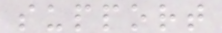support
